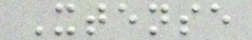Xtense
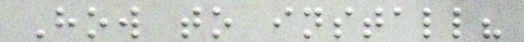How to install?
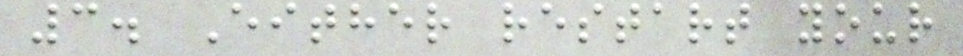3. Either restart your
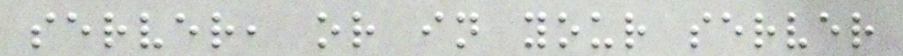server, or in your server
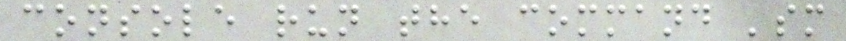console run the command 'sm
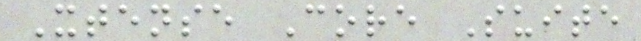Xtense Core Suite
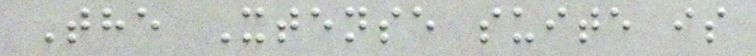The Xtense suite is
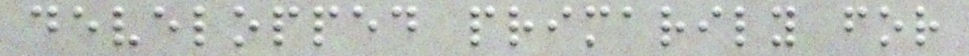developped primarily for
